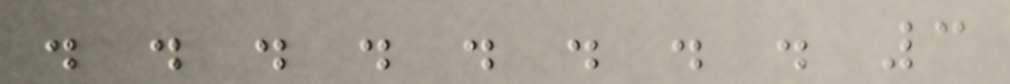. . . . . . . . 3
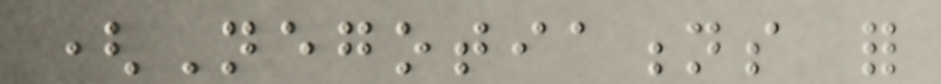(Negotiations for
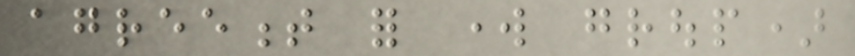agreement for work group)
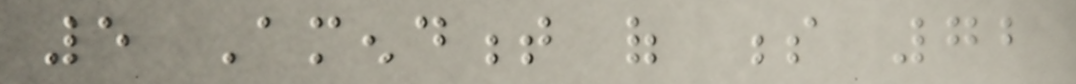5 Amendment of s 72
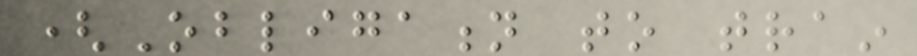(Obligation to train
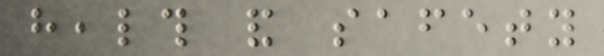health and safety
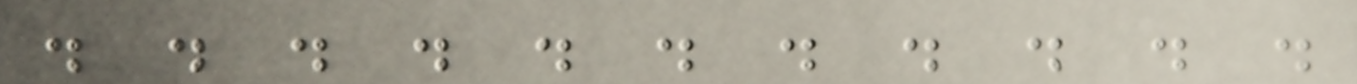. . . . . . . . . . .
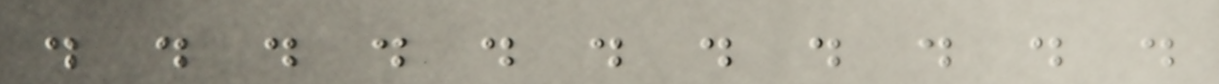. . . . . . . . . . .
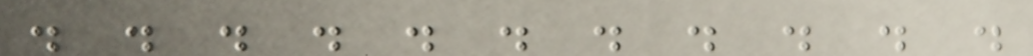. . . . . . . . . . .
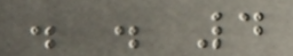. . 4
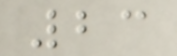23
